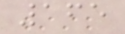165
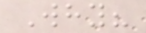Why?
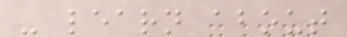- learn about
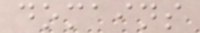domains
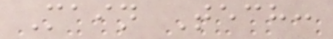Main Tech:
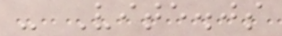- Vite.js
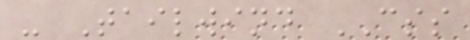- Tailwind CSS
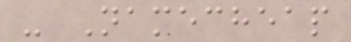- Namecheap
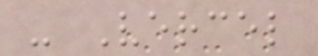- Vercel
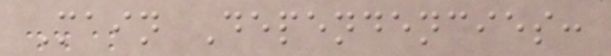Main Dependencies:
